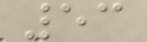53
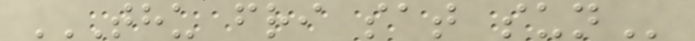THU FRI SAT SUN
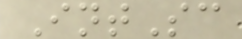IntSc
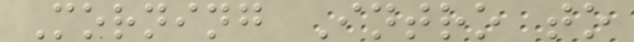Morning Intro to
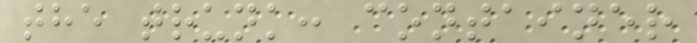the trunk: container
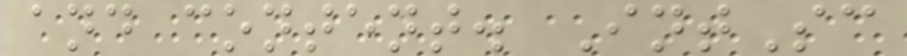and content. IntSc
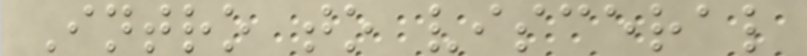Intro to visceral
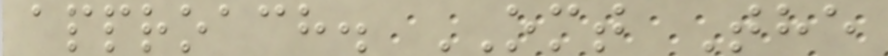approach. OMT The
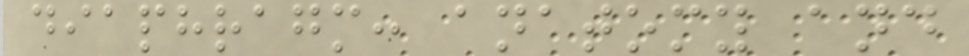diaphragm: anatomy and
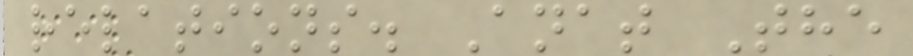relations. Anat The
